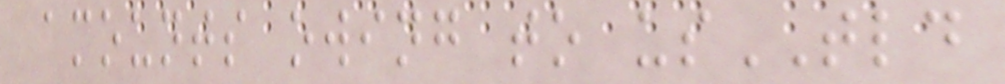amounts owing to usTLD
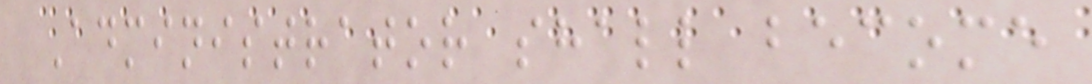Administrator shall become
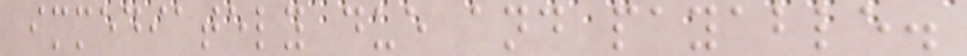immediately due and payable.
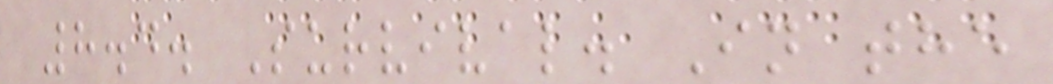8.4. Survival. In the
